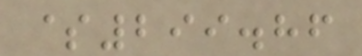$299.86
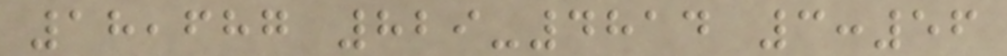18,687 829-4814 3:56
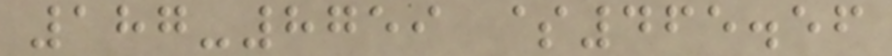187-8759 $465.56
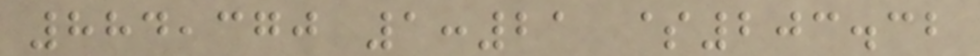884,370 1:21 $203.32
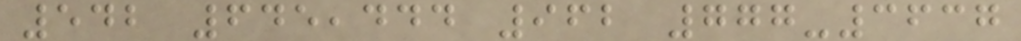542 645,444 962 777-3637
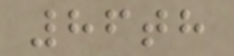86th
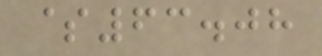$63.08
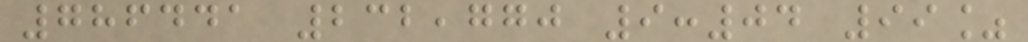786441 232,770 9:04 99%
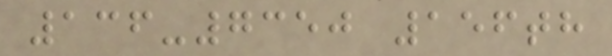136-7350 156th
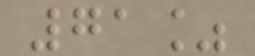71%
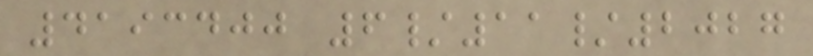4193400 6/11/2027
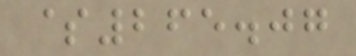$265.07
